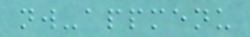nw-appmenu
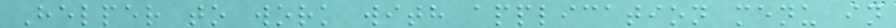Helper to work with application menu in
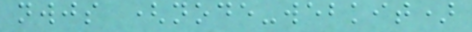nwjs (node-webkit)
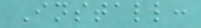Install:
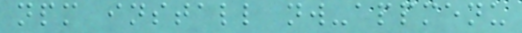npm install nw-appmenu
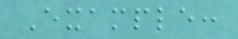Example:
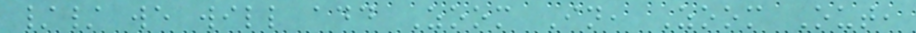// we will add Zoom In, Zoom Out,
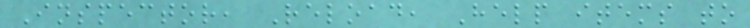Inspector, Reload, Help items to
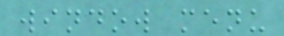window menu
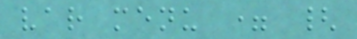var menu = {
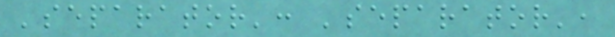'separator': 'separator',
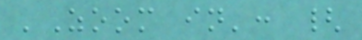'Zoom in': {
